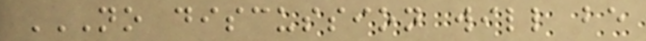NO DISCUSSION WILL BE
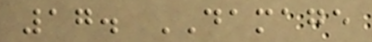17. DAMAGE
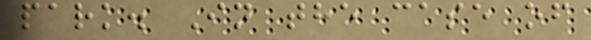park. In the case of
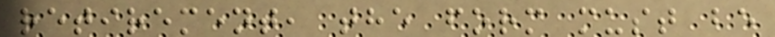retirement, the form must be
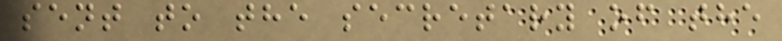sent to the secretary of the
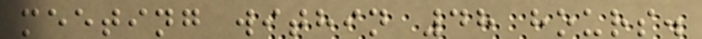meeting within 48 hours.
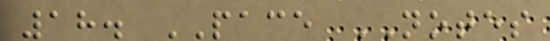18. PACE NOTES
